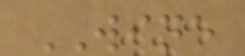WINE
